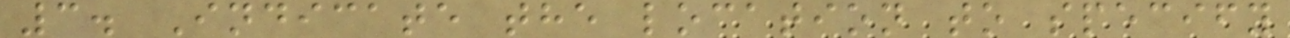3. Indicate the location to specify
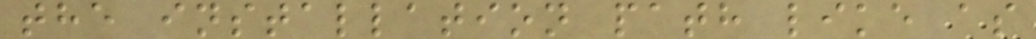the installation path like as
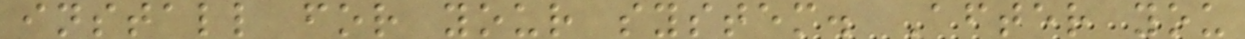install for your system. After you
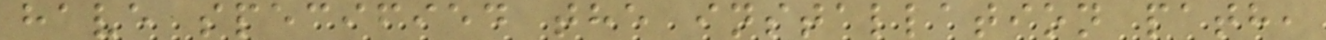have specified the installation path,
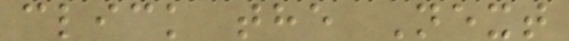click the Next
